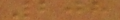208
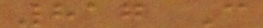817 C
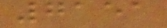7151
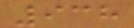938
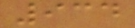934
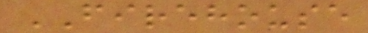FIREHOUSE
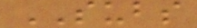SUBS
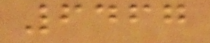6467
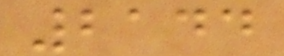2144
